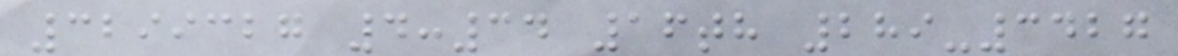3299327 4:34 16th 289-3427
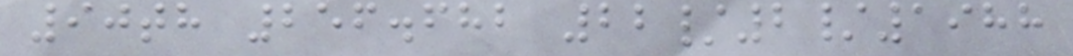90th 256.682 22/2/1988
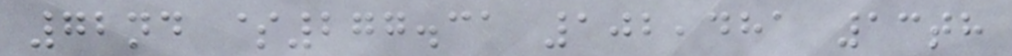72nd $277.31 102,481 13th
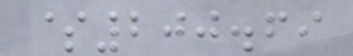$200.69
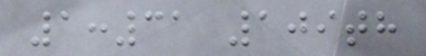1:31 109th
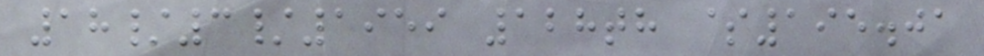18/3/1959 128th $195.01
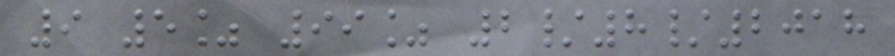9 5% 99% 2/8/2018
